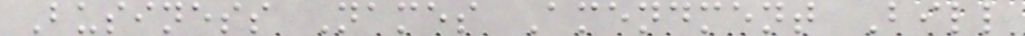Business Names Amendment Bill
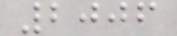2006
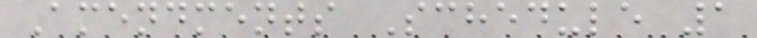Amendments Schedule 1
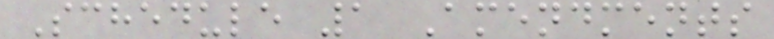Schedule 1 Amendments
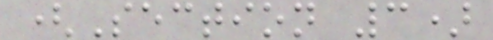(Section 3)
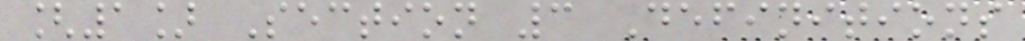[1] Section 3 Definitions
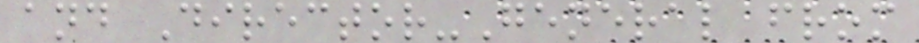and Director-General from
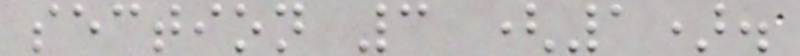section 3 (1).
